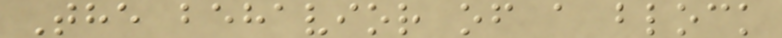The behavior of a block
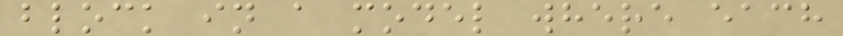block in a model where each
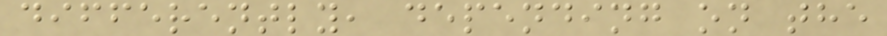differently, depending on the
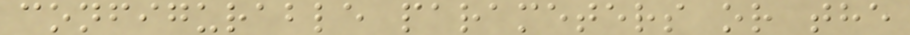configurable parameters or the
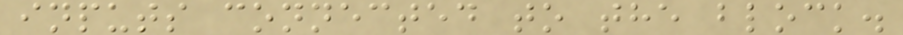inputs connected to the block.
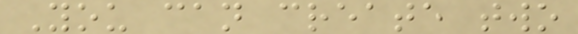You can create two
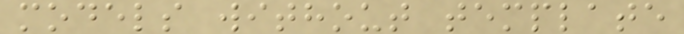models without template
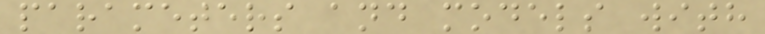parameters and models with
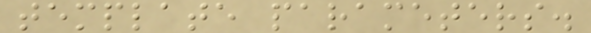template parameters.
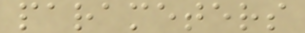parameters
